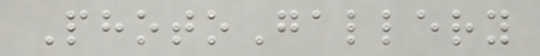PhotoGallery
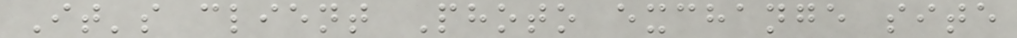It's client Photo exchange site
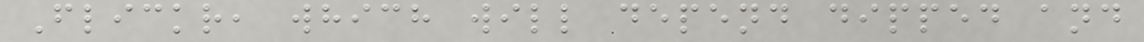Flickr, which will depend dipped and
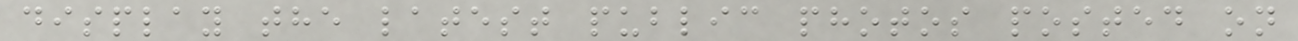display the latest public photos posted on
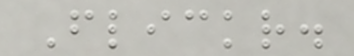Flickr.
